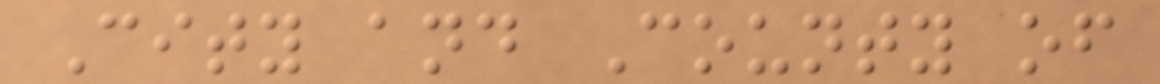City and County of
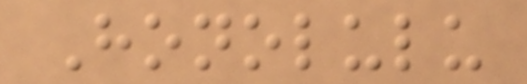Honolulu
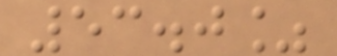53.0%
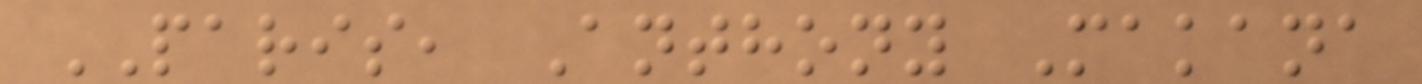PARIS, Anthony Makana
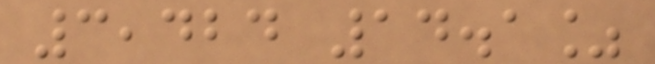3,424 14.1%
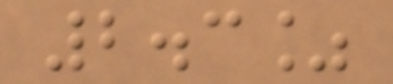2.3%
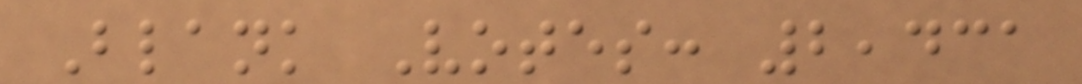Blank Votes: 2,431
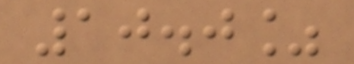10.0%
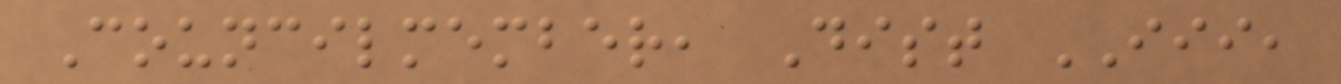Councilmember, Dist III,
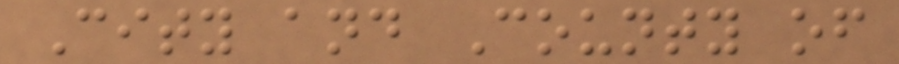City and County of
